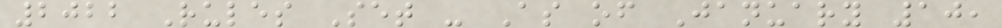2022 Rules Set - As of January 10,
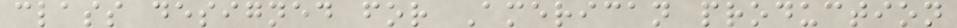class designed for American production
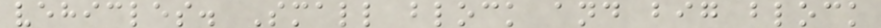vehicles. Small block and big block
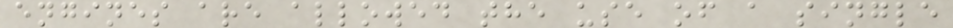engines are allowed the use of a single
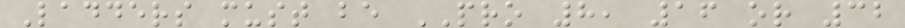Ladders must be PRO 8, 16 or 32
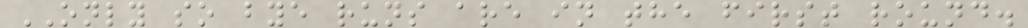ONLY so bye runs are in the first round.
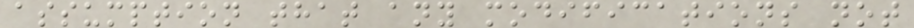assumption that any modifications not
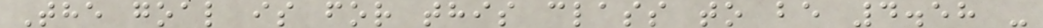The goal is for this class to be 4.58 -
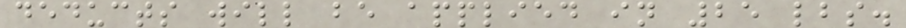deducts will be applied in 25 lbs.
